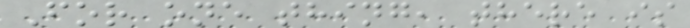For one thing, there is
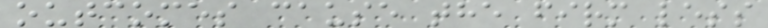outcomes cause the firm less
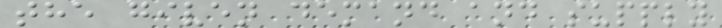the given demand and supply
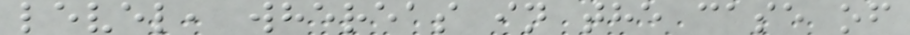level, whereas in the case of
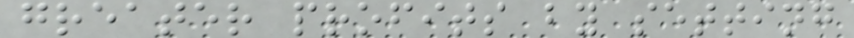greater profits by setting
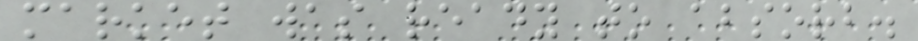market was ready to absorb.
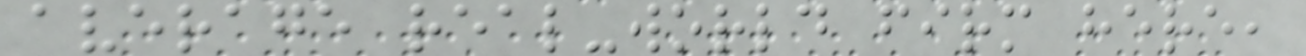average real-world firm here,
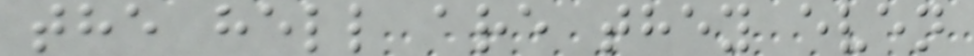the hell are they even
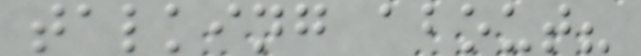talking about?
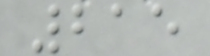215
